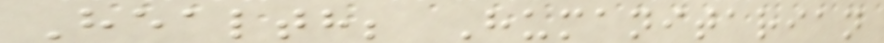Health; Humanitarian
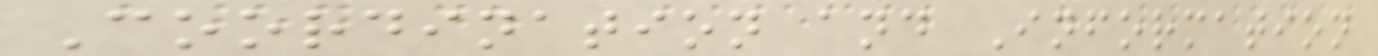Coordination and Information
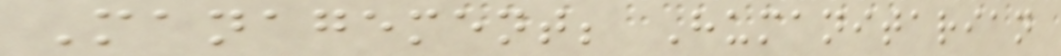Management; Humanitarian
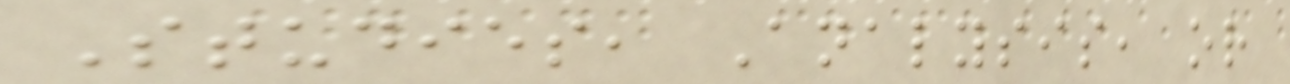Studies, Analysis, or
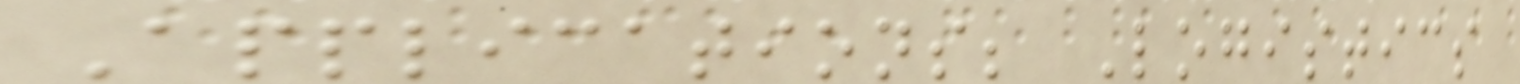Applications; Logistics
